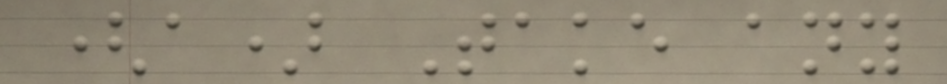(a) Take any
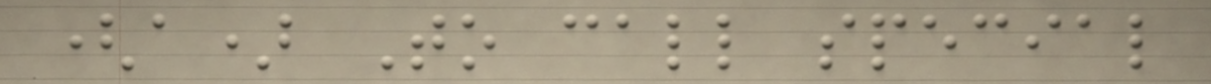(a) To call special
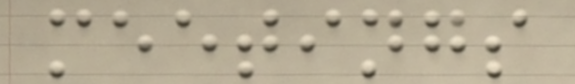meetings
